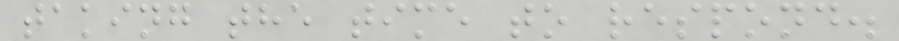taking the time to respond.
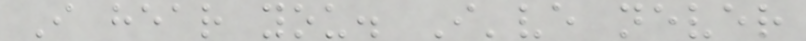I hear you. I've never
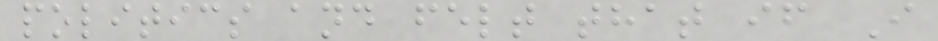politics and felt that if I
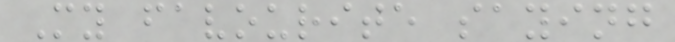My favourite saying
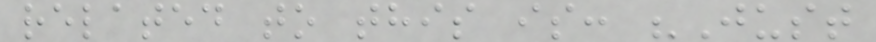related to this is: "Just
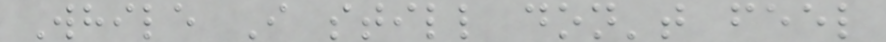While I still don't feel
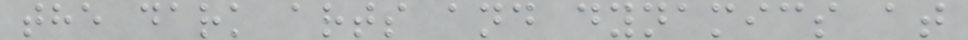the dark arts and dynamics at
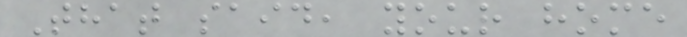That said, your home
